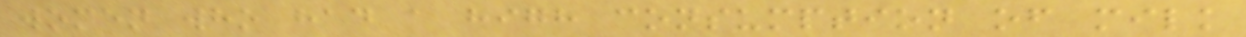women who had a high consumption of milk
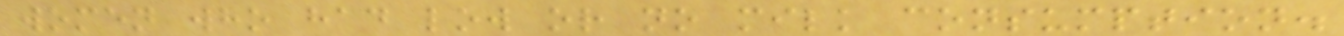women who had low or no milk consumption.
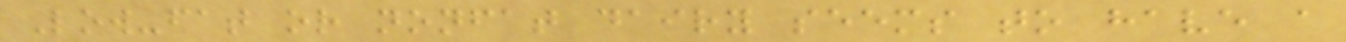Low-fat or nonfat dairy seems to have a
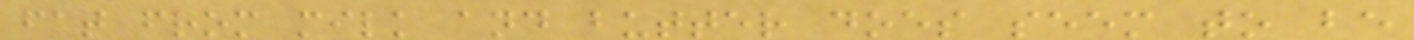fat from milk and butter does seem to be
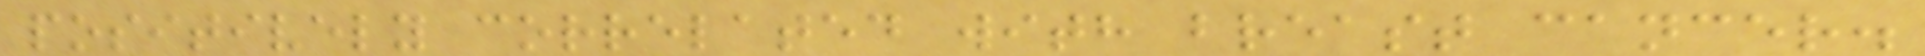positively correlated with breast cancer.
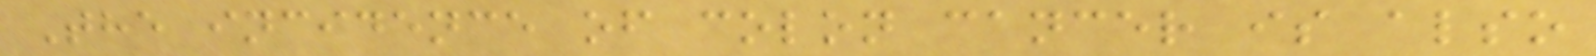The incidence of colon cancer is also
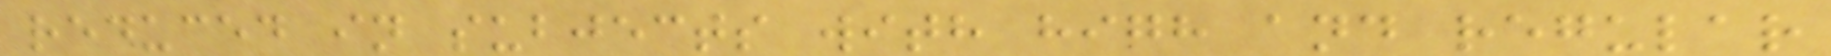reduced in subjects with high and regular
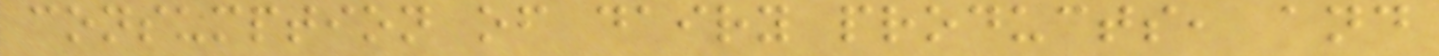consumption of dairy products, and
